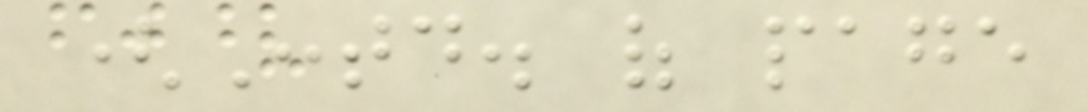(Contd. of page
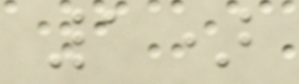1)
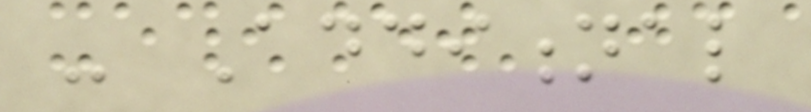- Additional
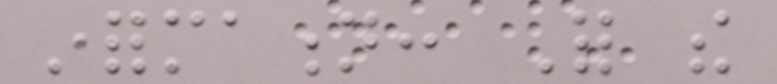information: For the
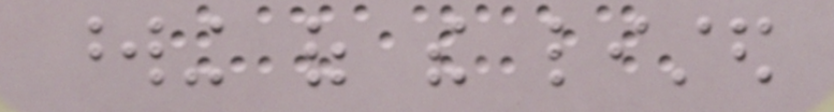wording of the listed
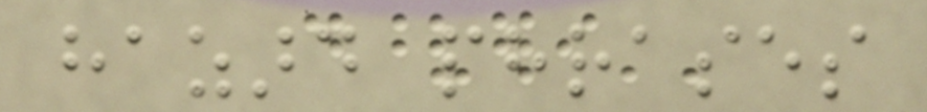hazard phrases
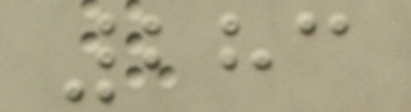283
